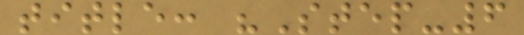title: "Step-6
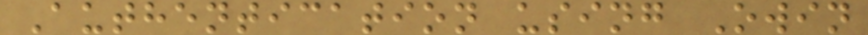Authentication using Owin
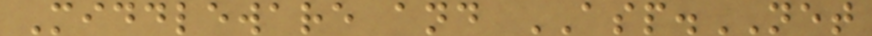Middleware and ASP.NET
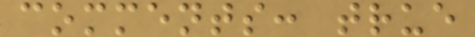comments: true
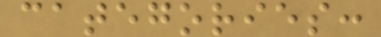categories:
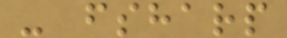- fsharp
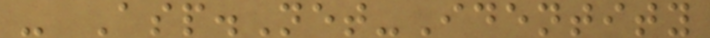- Asp.Net-Identity
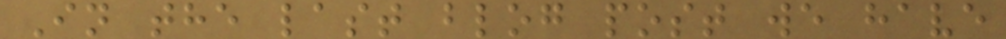In the last blog post we have
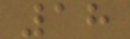18
